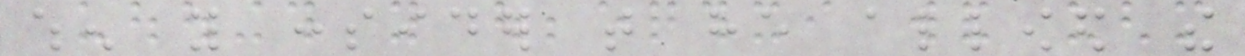when you consider that he allowed the
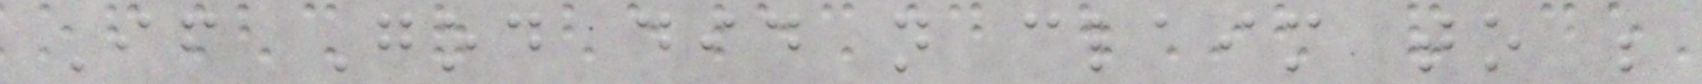If God did not claim to be
